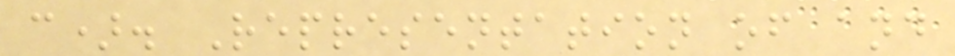c). Representation of and
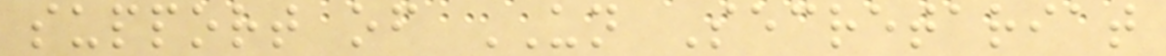support of UN Secretariat
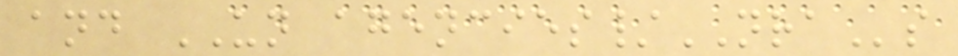and UN agencies/NRAs
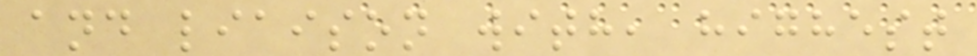and liaison with, highest
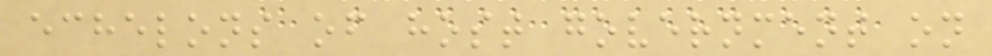echelons of host government on
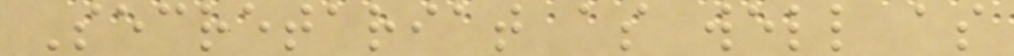Secretariat as well as
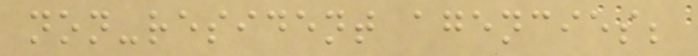non-resident agencies;
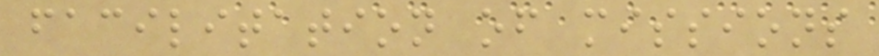facilitation of missions
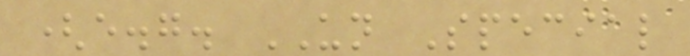(e.g. UN Special
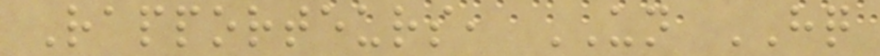Rapporteurs, UN HQ
